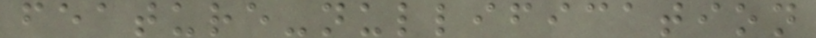feature-nullification
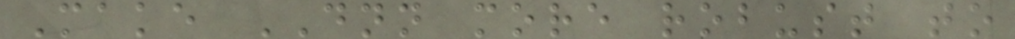Make DNN more robust to
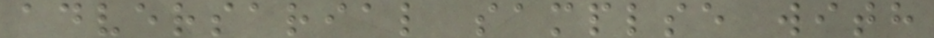adversarial samplse with
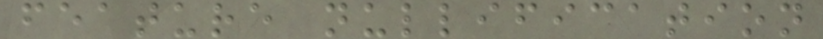feature nullification
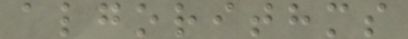algorithms
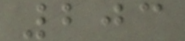203
